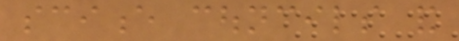science councils and
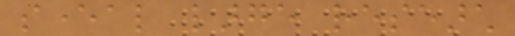several large research
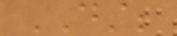DST;
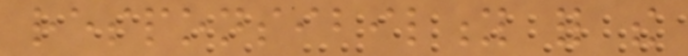responsibility for the
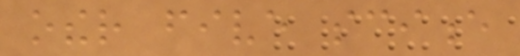other five science
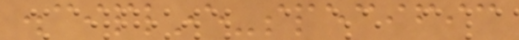discipline-specific
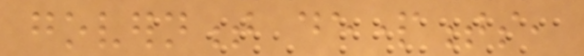government departments,
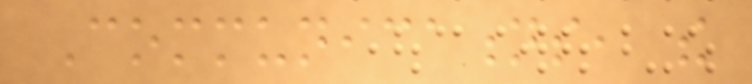Communications, the
